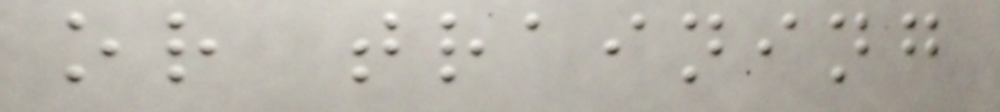or training
